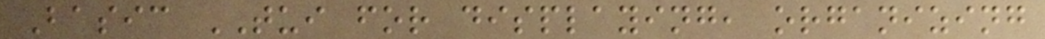Basic TUI for displaying, organizing
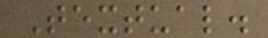Textual.
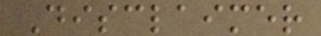Disclaimer
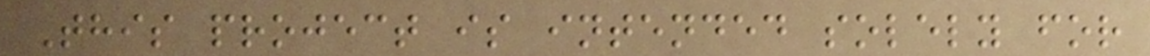This project is intended solely for
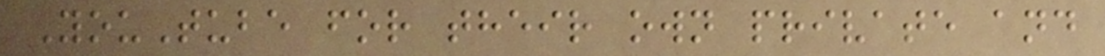YouTube for their own private and
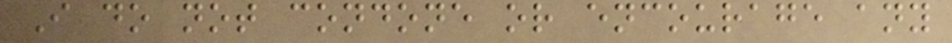I do not condone or encourage any
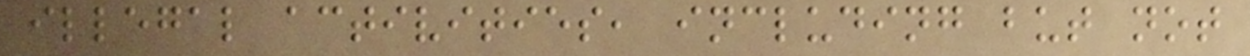illegal activities, including but not
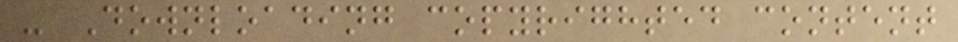- Downloading copyrighted content
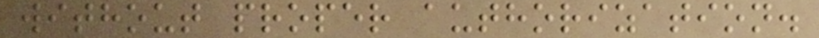without proper authorization.
